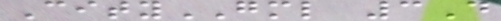CityGML 3D
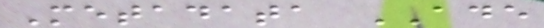Metadata ADE
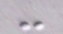-
